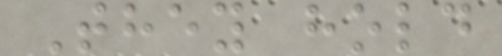They hold
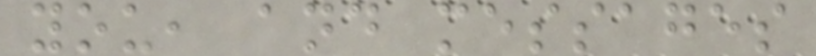you, and messages
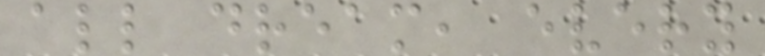all dream, every
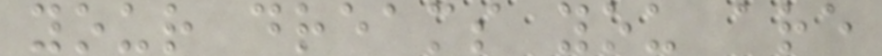your dreams you are
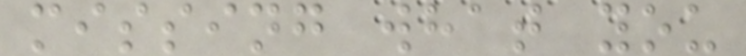missing what you
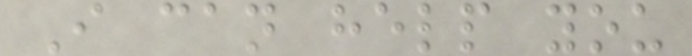I can help you
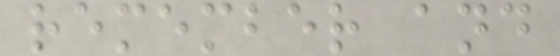remember and
